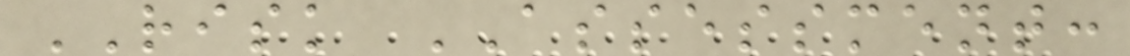RISK ASSESSMENT:
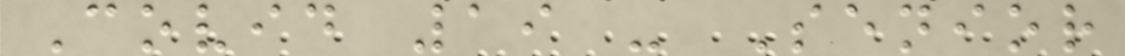Covid 19 - Senior
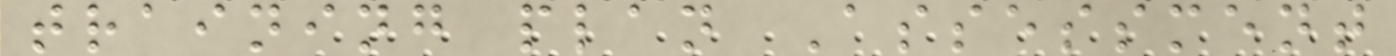training plan Assessment
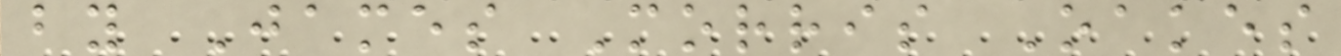by James Morris Oakes
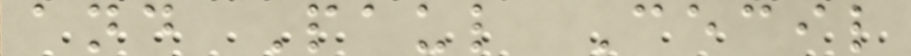and Paul Cecil
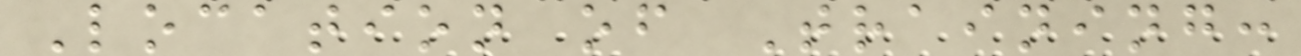Location of Training:
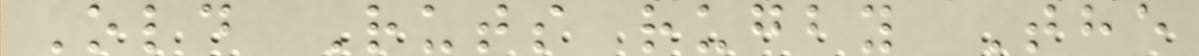Old Ruts rugby The
